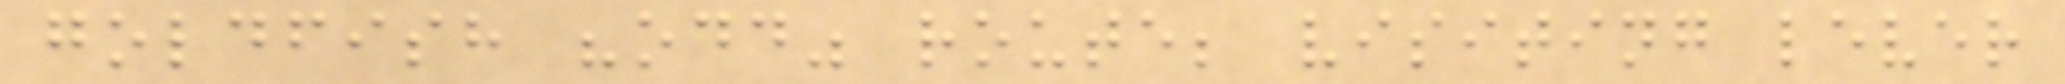goldfish "odd" route; visiting lever
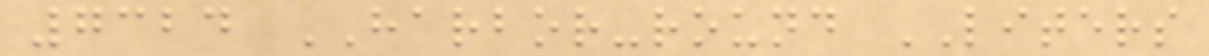7324 HARBOR-round LITERS
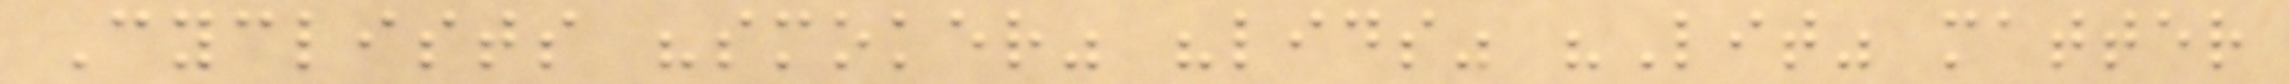Cyclists "smoker" "lids" "Lit" matter
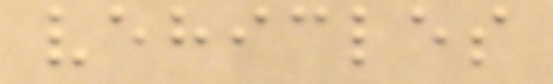vehicles
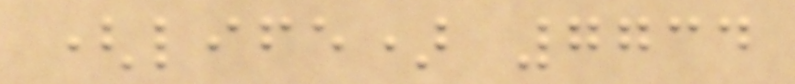(life) 7734
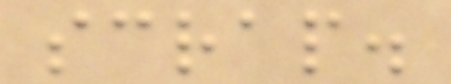scrap.
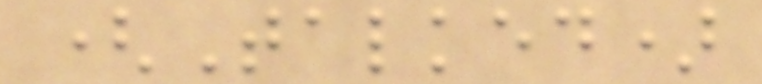(Talked)
